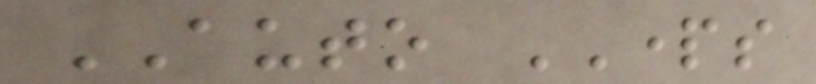AUTO PARTS
